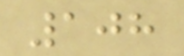108
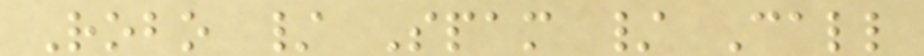Robo / Spam / Call
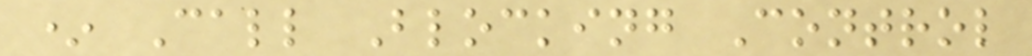* Call Blocking Control
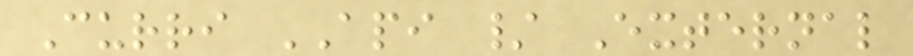Curri API / External
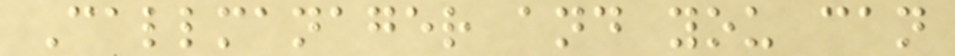Callmanager and you can
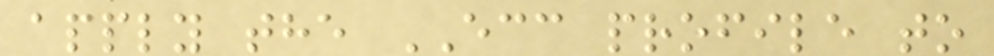apply the ECC profile to
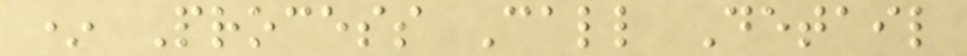* Process Call Detail
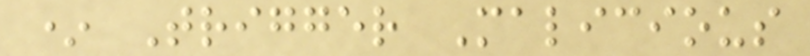* Trigger Malicious
